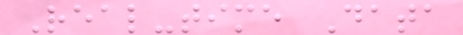Real-time Data
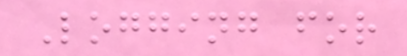Logging for
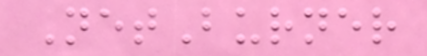NetBurner
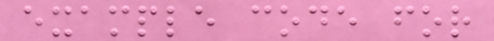example code for
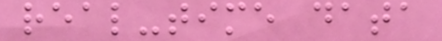real-time data
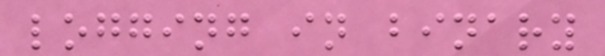logging in binary
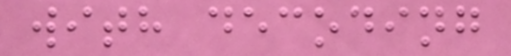with decoding
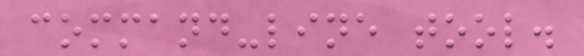command-line tool.
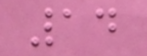14
